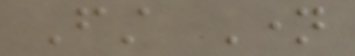First Name
